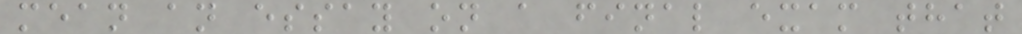mean an essay on a final exam that
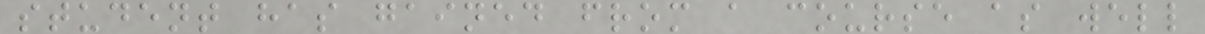student has gained from a course as well
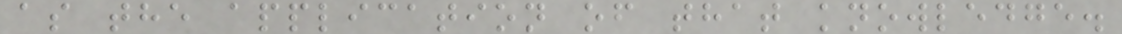as the application of that knowledge.
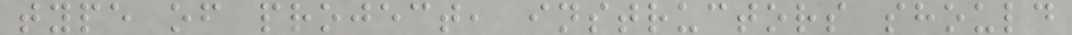type of project, instructors should
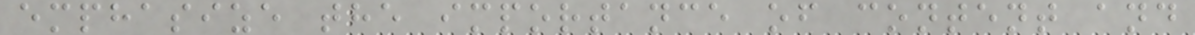emphasize the importance of content and
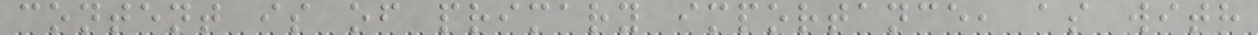content is of primary importance, as with
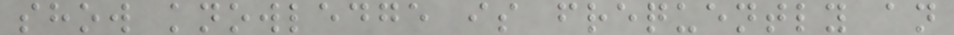show knowledge is frequently an
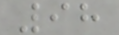98
